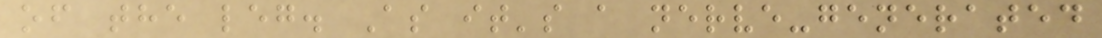of the leg. As it's a nerve-generated
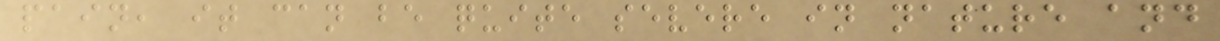pain, it can be quite severe in nature and
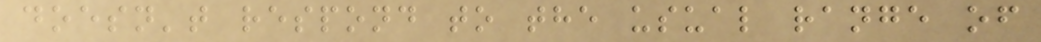doesn't respond to the usual range of
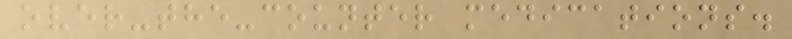over-the-counter medications.
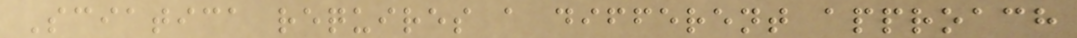Sciatica requires a different approach
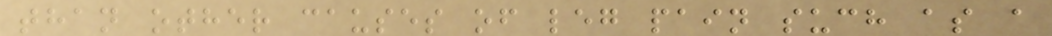than other causes of leg pain such as a
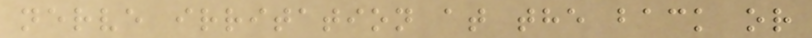nerve irritation at the back or
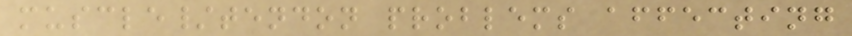muscle/tendon problems affecting
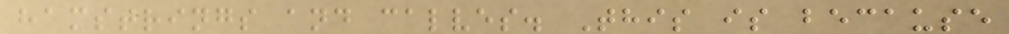hamstrings and calves. This is because
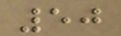50
